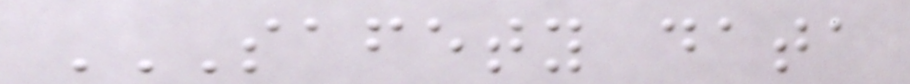SAFETY DATA
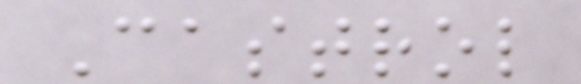Castrol
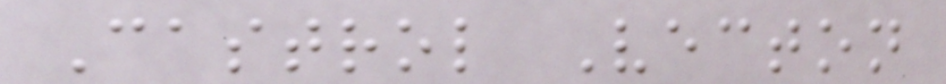Castrol Vecton
